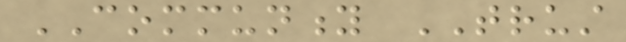COMMUNITY TRUST
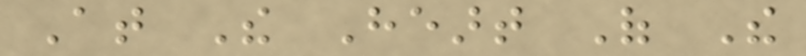At The Heart Of The
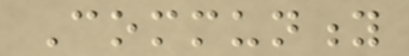Community
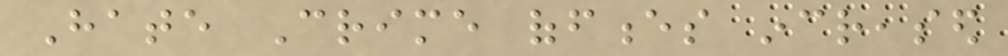Hate Crime offences increased
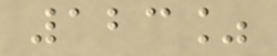123%
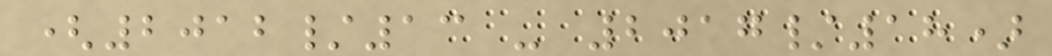(2012/13 - 2017/18)
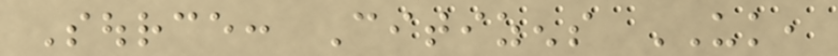Source: Citizens UK,
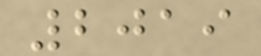2019
